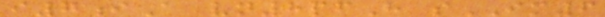i7iA vn8pfH sIM6
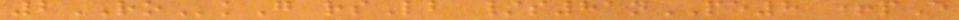2ROkG rsLb /s81nPE8 +pE
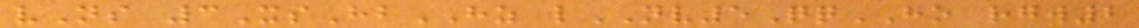vNs 3XsHbHZ lNV5QqHO rgw2
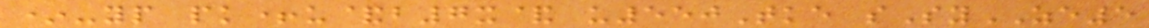*-yp pk+u&b7x& u550Tke sSyZE5
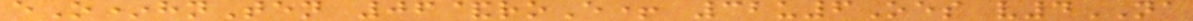eO*hnTen 06&roE+ 32u6Oes v4NA
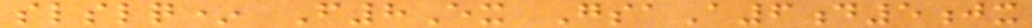slslq* F8Ex GsaA6d5jx
